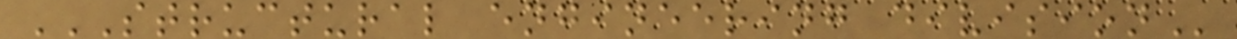STRUCTURAL ENGINEERING DIVISION
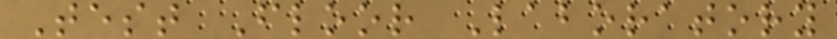Test Floor Laboratory
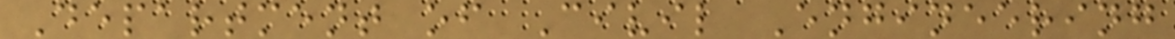Department of Civil Engineering
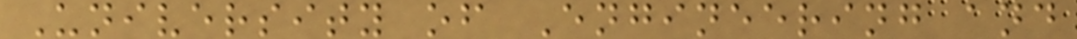University of Engineering and
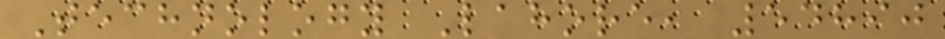Technology Lahore, 54890
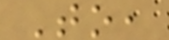To,
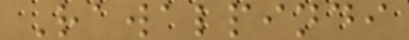Rawalpindi
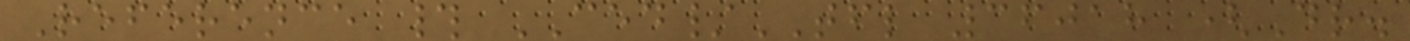Reference # CED/TFL 36018 (Dr.
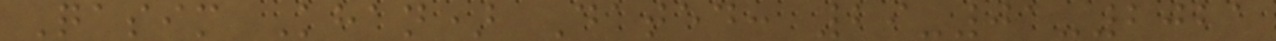Qasim Khan) Dated: 29-01-2021
